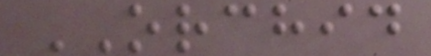ORCHID
